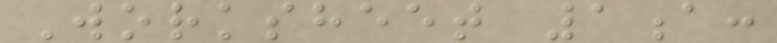Worksheet 1a:
